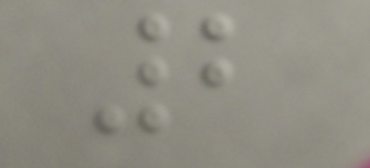2
